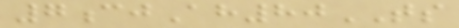7cjAh80TS
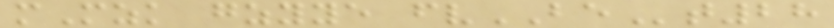mMzk gzyye fvBEt28
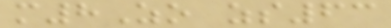m8Zo zs63
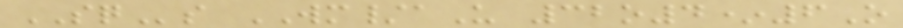SQs WM/aU 32o4*6O
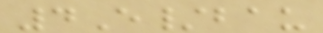4E/bau
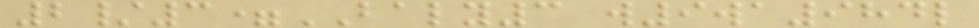2/3=BALY3 w9wa984l
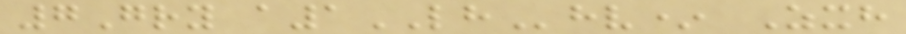7Gry a1LHhv* Zxh
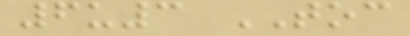6u3 TOC
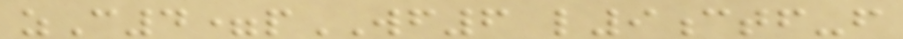zC4=pWF6 l9ctf-f
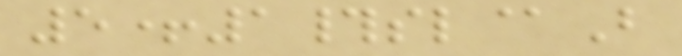5+1#sl@B
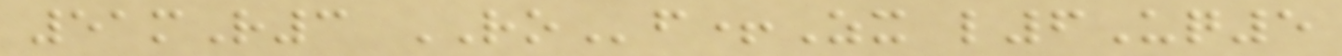51mR3 ROf+Zx l6Uq5
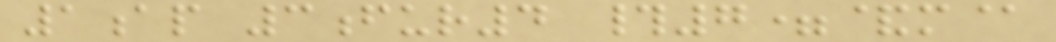1ap 3fur4 #7=&m@
